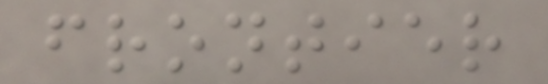frontier
